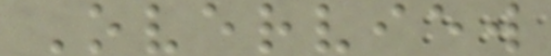Overview
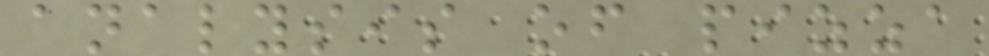analysis of pizza
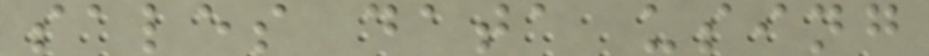sales data using
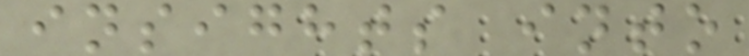insights into
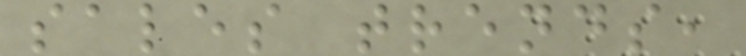sales trends,
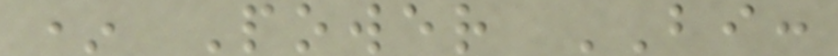* Power BI:
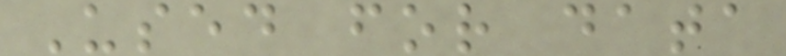Used for data
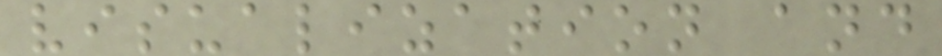visualization and
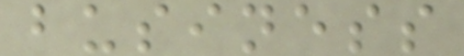business
